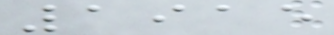1915
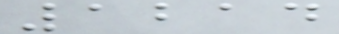1214
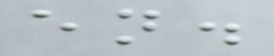en.
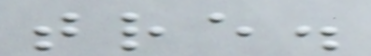tre.
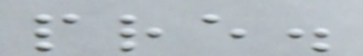pre.
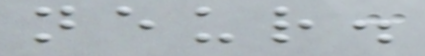neur.
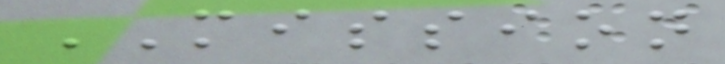MISSION
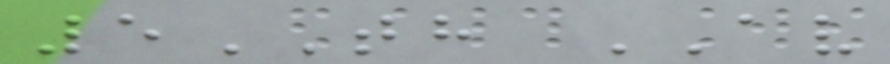5TH AV
